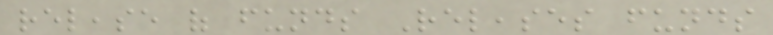release of funds Releases funds
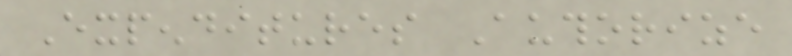Expenditures Authorize
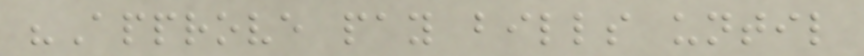"Approve pay bills until
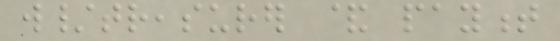w/treasurer & payment
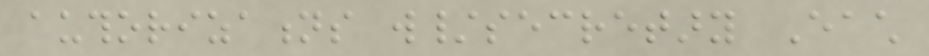authorizations w/secretary Each
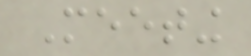Meeting
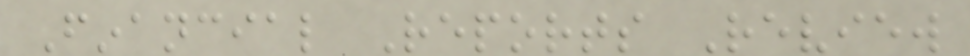Financial Reports Review
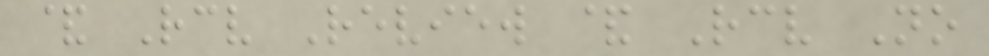& Receive Review & Receive No
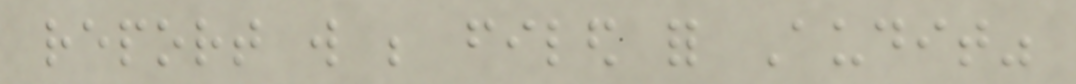report will be filed for Audit"
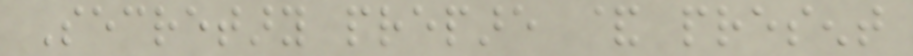Secretary prepare & present
